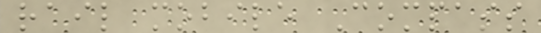rail mobile Compass
